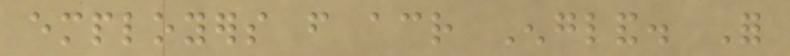employers from across England. For
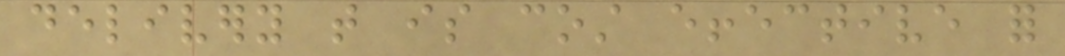delivery that is cost effective for
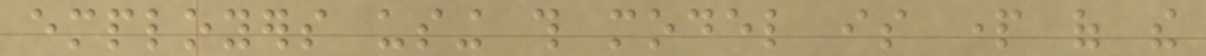employers using this model is part of the
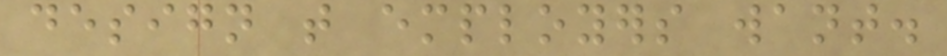design that employers want.
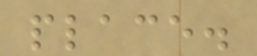place.
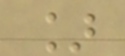]
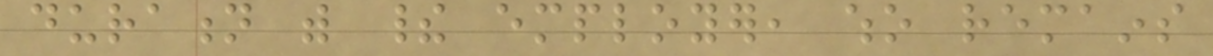duration with their employer, who remains
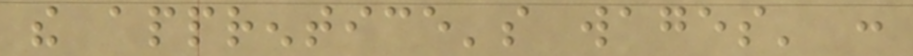the apprentice's wages' :
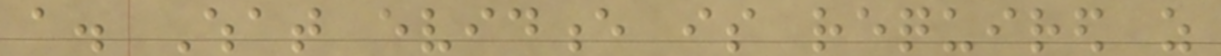a. What evidence is required as
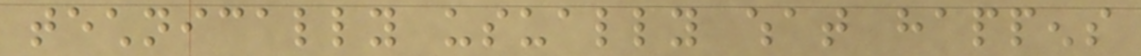technically usually what happens
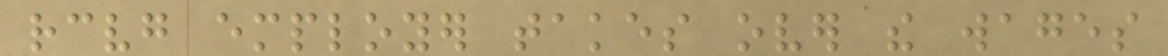receiving employer takes over the wages
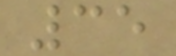35
